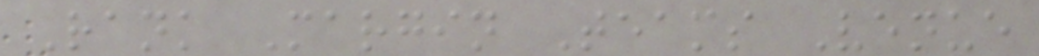Rank Margin Teams Venue
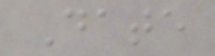Date
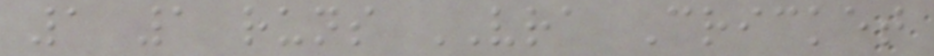1 1 runs VRA Cricket
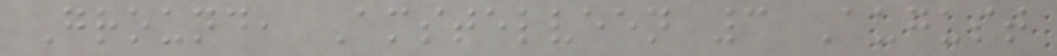Ground, Amstelveen 3 August
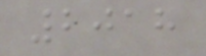2018
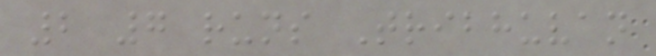2 7 runs Tribhuvan
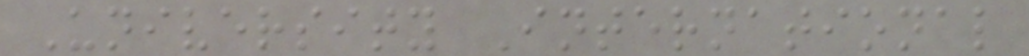University International
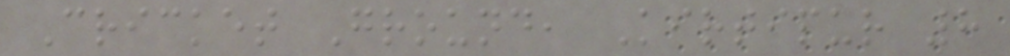Cricket Ground, Kirtipur 8
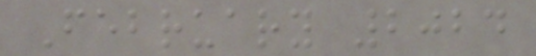February 2024
